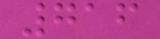716
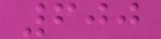600
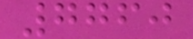7760
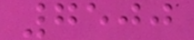7500
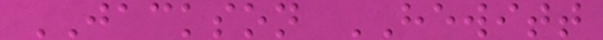JACKSON HEWITT
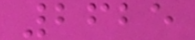2625
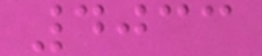4033
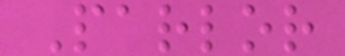Parlor
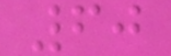60
